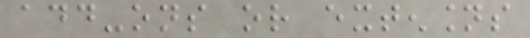add-ons or extensions
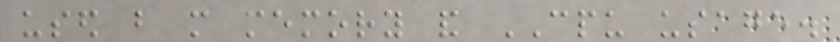used but more memory and CPU usage.
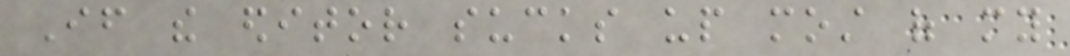If the editor sucks up most of my
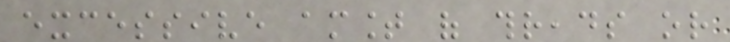excessive amount of threads or
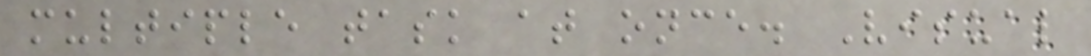multiple task at once. Visual
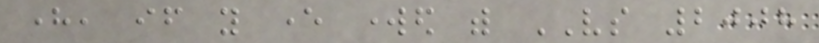here, if you ever worked with VS 2008
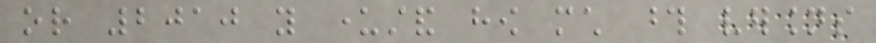or 2010 you understand how much those versions
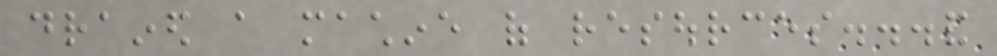drained a machine of resources...and
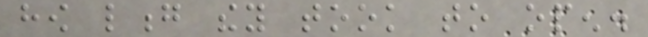how long they took to open.
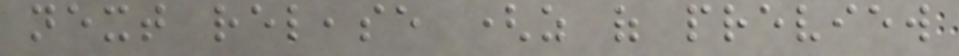next release (as of preview
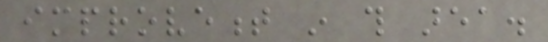improvement in this area.
